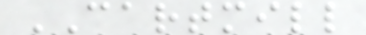CARTMILL
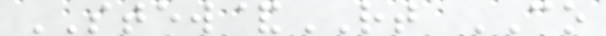STEW&RT CO
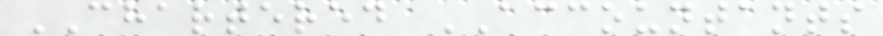CHARTERED ACCOUNTANTS
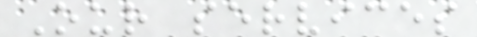Our services
